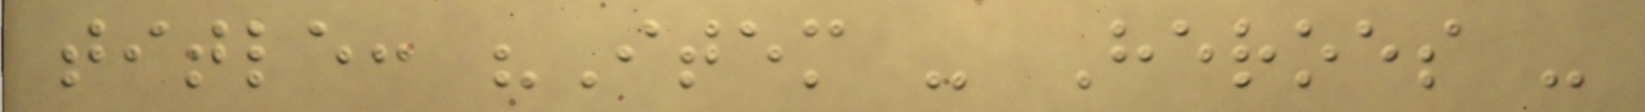title: "Item - Heroes -
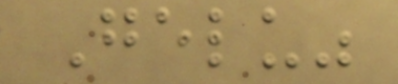Gelu"
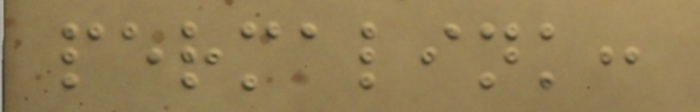permalink:
